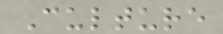Culture
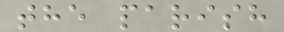the parish
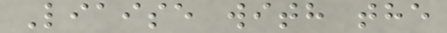Liaise with the
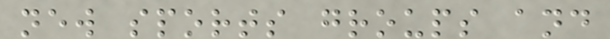new sports groups and
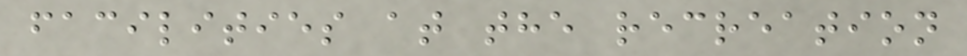facilities at the recreation
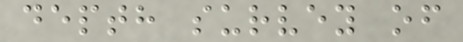depth survey of
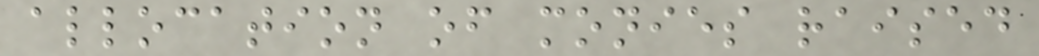allocation of monies raised
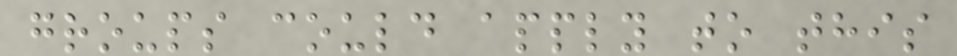groups could apply to this
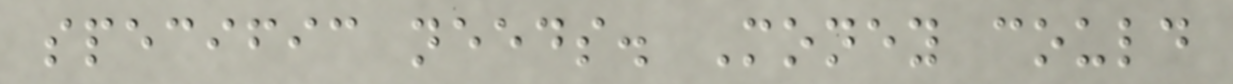specific needs. Money could
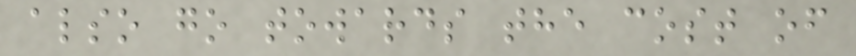also go towards the cost of
